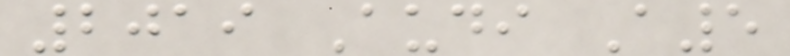2019 Audi A5
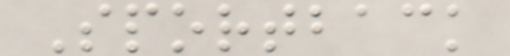Sportback
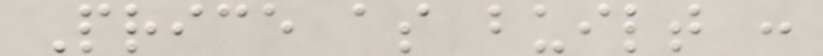Price as built :
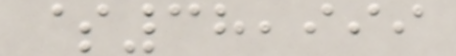$38,999
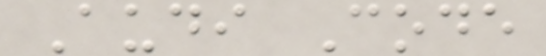Audi Code
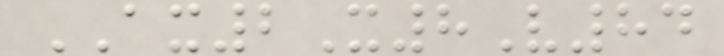AX2X8V84
